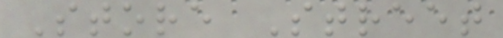Store Street
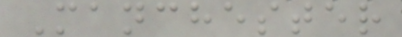Manchester
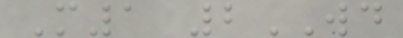M1 2WD
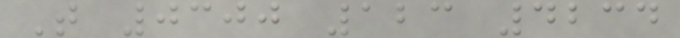T 0300 123 4234
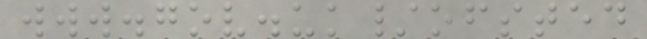www.gov.uk/ofsted
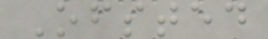Ofsted
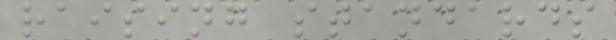raising standards
